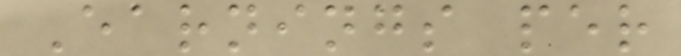Earnings per
